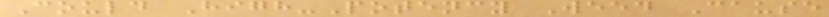Could High-Potency Weed Cause
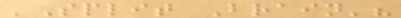'Split Brain'?
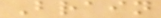Brain
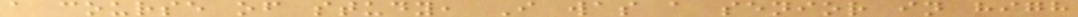a course of study, I was a senior in high
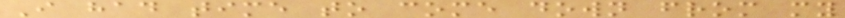I had time to come down from my
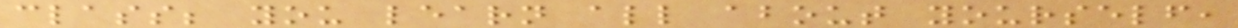class; you learn all about yourself,
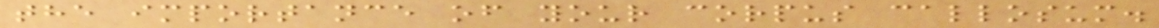the importance of your corpus callosum.
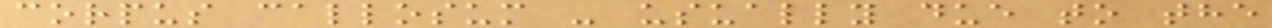corpus callosum - usually due to the
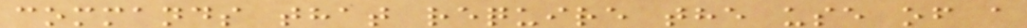commands that require the use of a
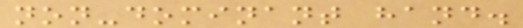non-dominant hand.
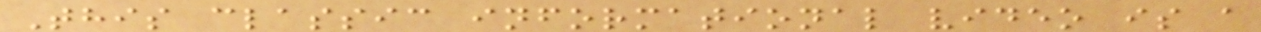This classic informational video is a
